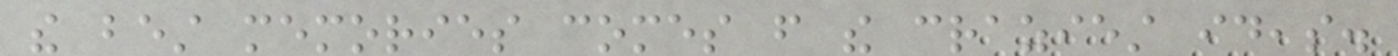the best memories comes from the craziest ideas.
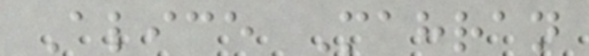Alice Mahran
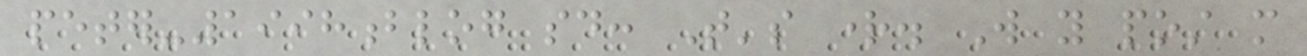peter-1998blog said: That's right. Will you post more
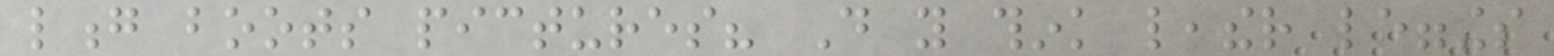long boots pictures? Do you think leather leggings
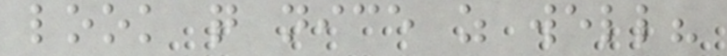look quite nice as well?
